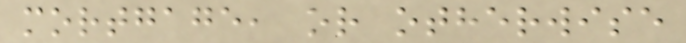mortgage, or otherwise
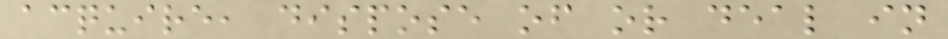acquire, dispose of or deal in
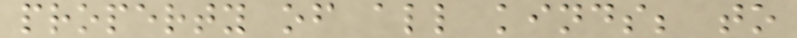property of all kinds; to
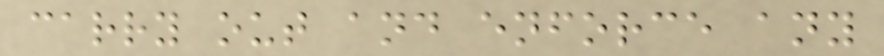carry out and enforce any
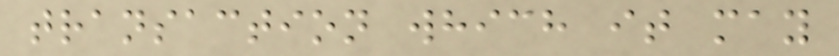transaction which it may
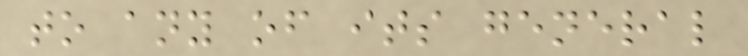to any of its general
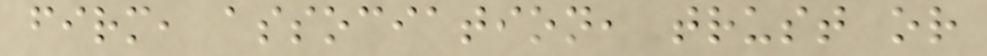firm, association, trust or
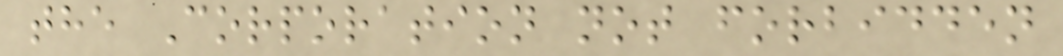the Corporation not forbidden
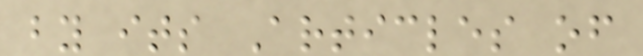by its Articles of
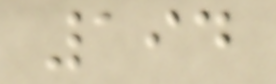194
